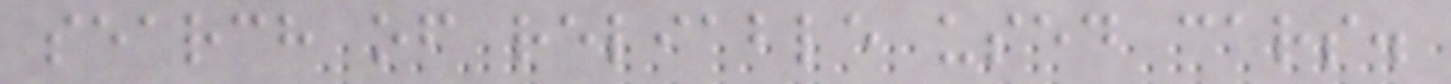search of reliable used cars.
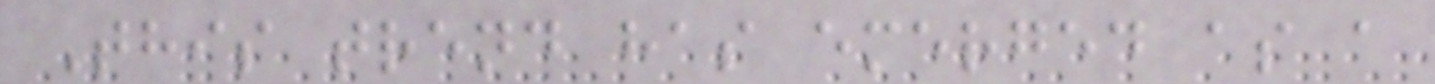This trend has emerged as a
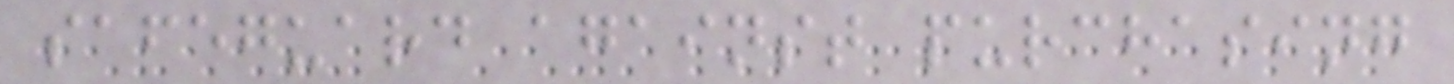safeguard against purchasing
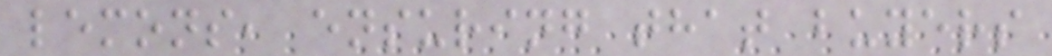lemons, ensuring that buyers
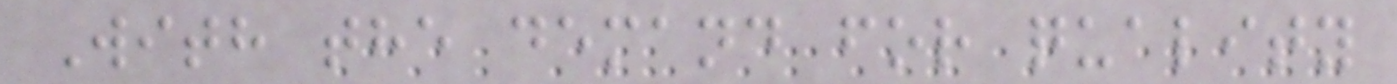With the demand for quality
